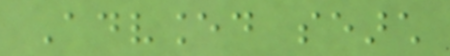Advanced search
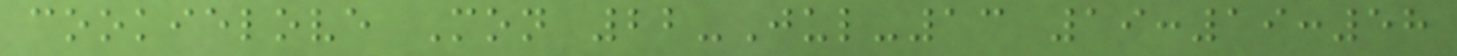cookielove Mon 22-Jul-13 19:19:58
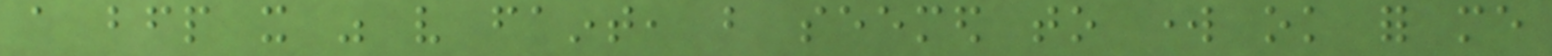a bfp it was very faint, but seemed to work ok for me
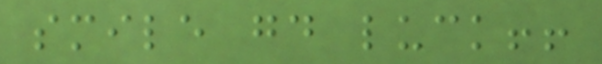smile good luck!!
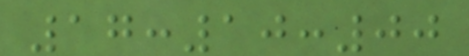17:10:00
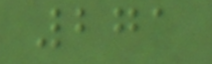271
